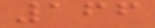166
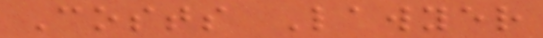Costs Lawyer
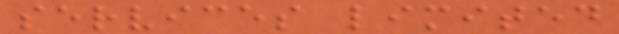services limited
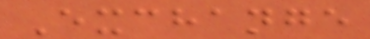Exchange
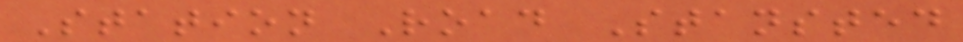Station Road Stansted
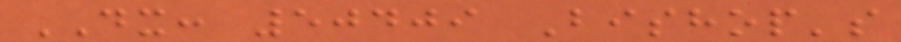DX: 50409 Bishop's
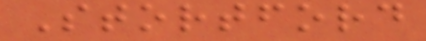Stortford
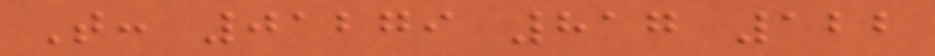T: 01279 817 122
